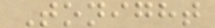Tonight
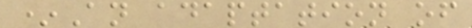*An adaptation of
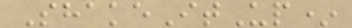ShakeItUp*
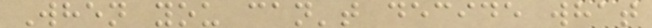When you can't decide what
